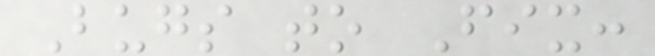Bugs to Fix:
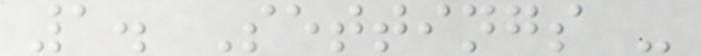1. Settings -
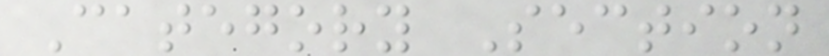Category Section
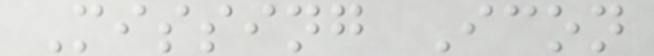Missing Icon
